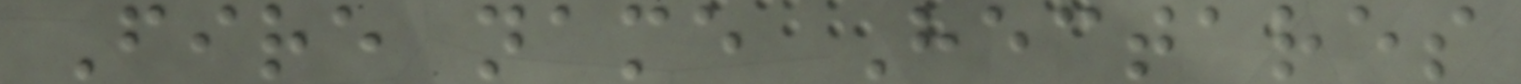Fire name Hectares
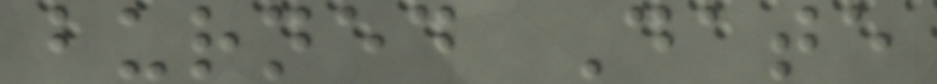burned Date
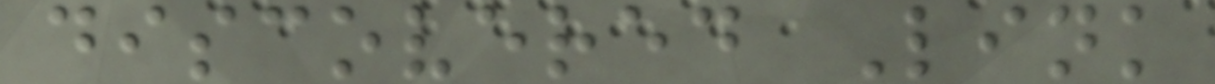discovered Link
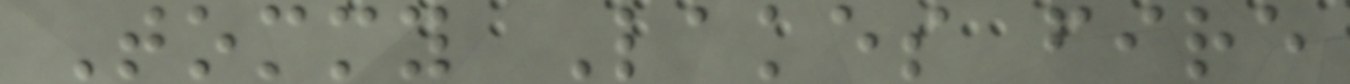Tommy Lakes fire
